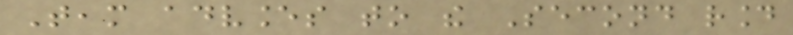Team advances to the Second round
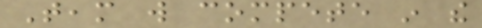Team will compete in the
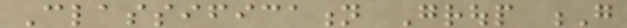Classification Group G
